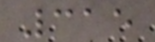315
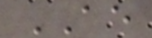AE
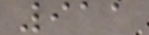911
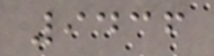9436
